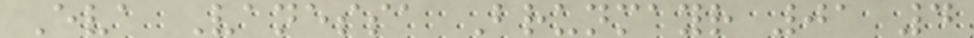Eva Vanessa Brunmayr 01 4
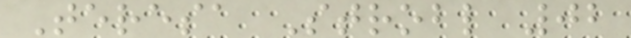Teresa Strobl 02
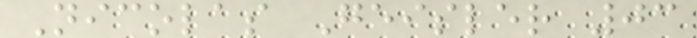Nicolas Geisler 03
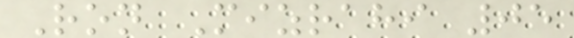Ron Mizrahi 05
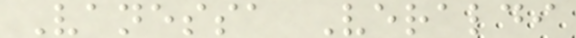Vanessa Veraldi
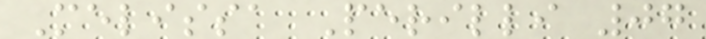Melissa Perilli 07
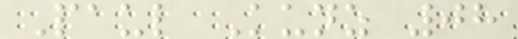Paul Kunz 08
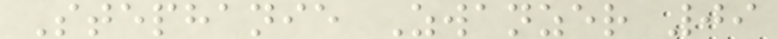Stephanie Zwanzer 09
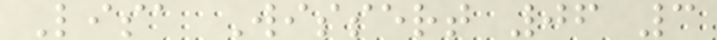Lisa Wissert 06 3
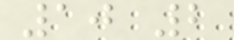10 2
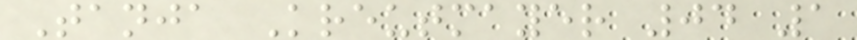Tanja Kreutmayer 04 1
